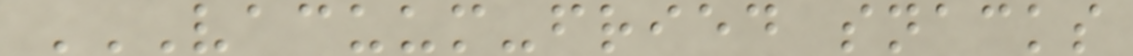VACUUM-FRIED SNACKS
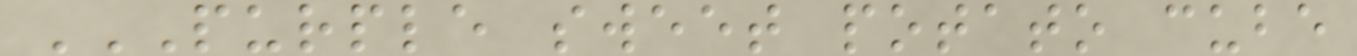PURPLE SWEET POTATO CUBE
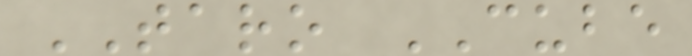TARO CUBE
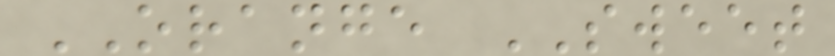ORANGE SWEET
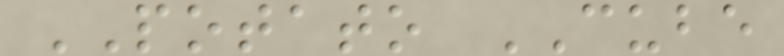POTATO CUBE
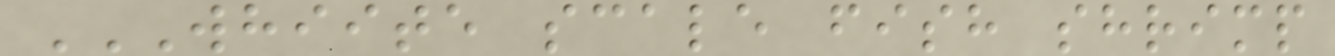WHIITE SCALE FISH SHRIMP
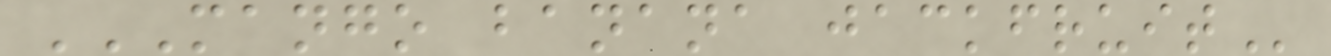MANGO BANANA JACKFRUIT
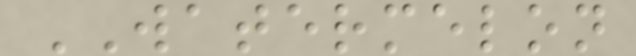WATERMELON
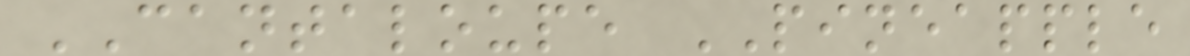CANTALOUPE PINEAPPLE
